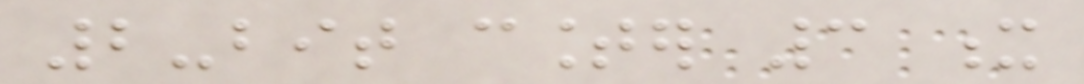2-bit counter 3 x
